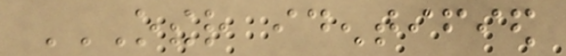OTHER IDENTIFIED
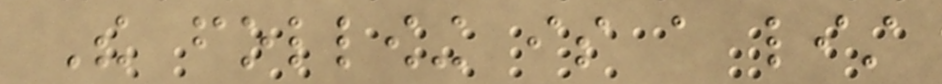The following is a list
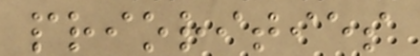priorities
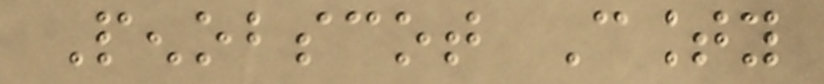Penobscot County
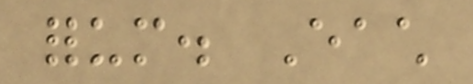forum. Each
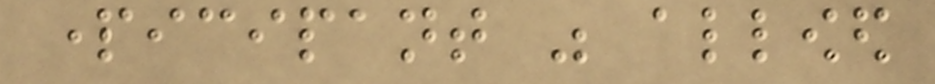participant was allowed
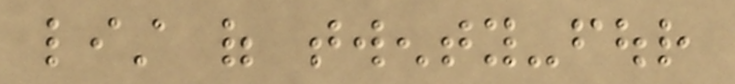list of twenty-four
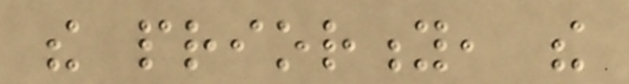the priority, the
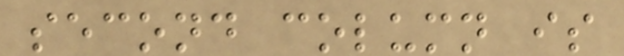second column is
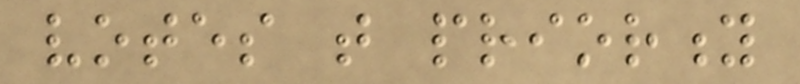votes that priority
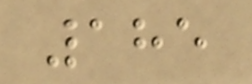185
